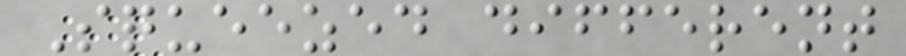Squeezed different
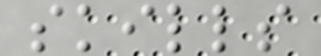skills
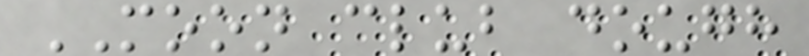MOON club dough
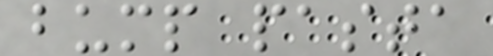bump pasta
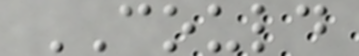COULD
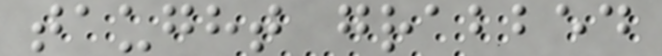taught grabbed
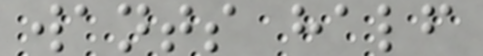wants half
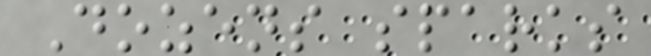Dozens sparks
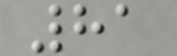81
